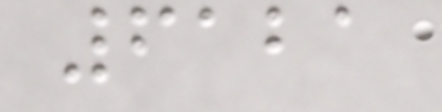6121
